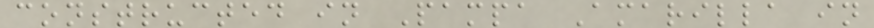constructed in Pampa Amarilla in
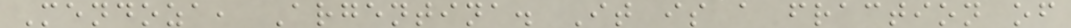Mendoza, Argentina. It is a fraction of
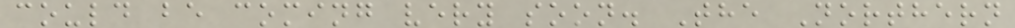could be coming very soon. The Northern
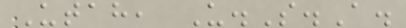Utah, U.S.A.
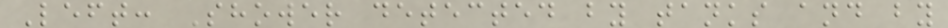Left: Shower detected by tanks and by
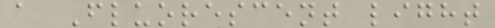a Fluorescent light
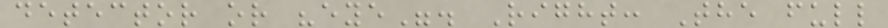detector or "eye". Right: The full
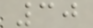30
